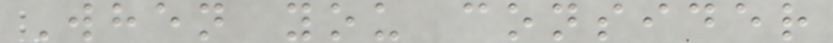When you consider
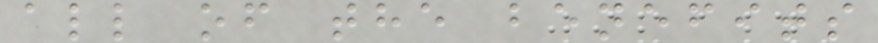all of the benefits
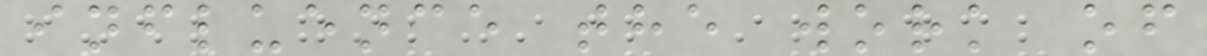influence the work of
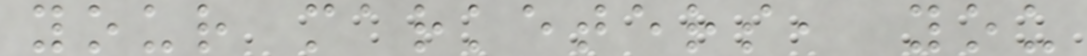your marketers, you
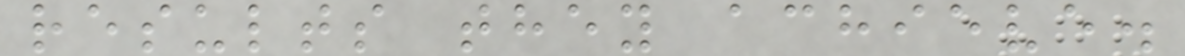results they achieve.
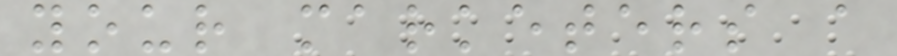your marketers a
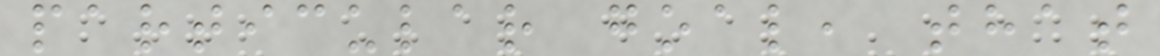particular goal, that
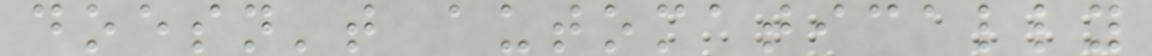doesn't automatically
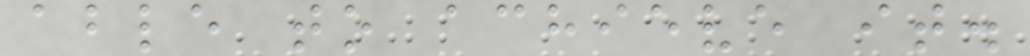able to achieve it.
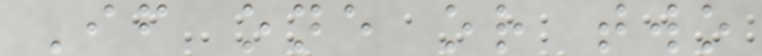If one or two
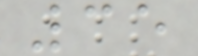35
